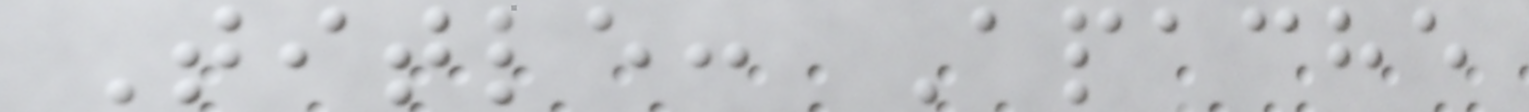Title: Apache
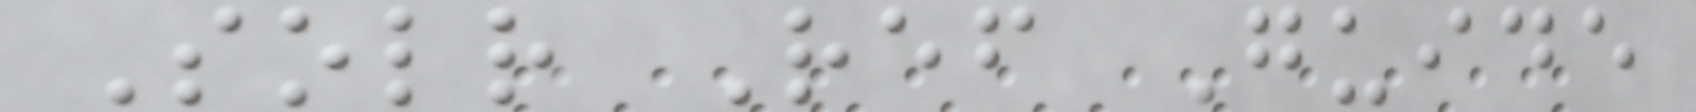Solr Ref Guide
